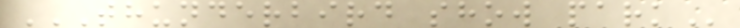THUNDERBIRD SHOW PARK
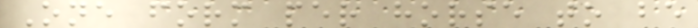One form per horse to be
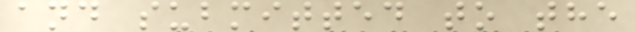and submitted to the
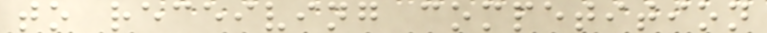to receiving competition
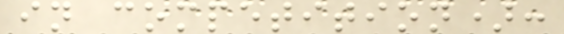in competition):
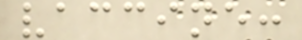vaccine:
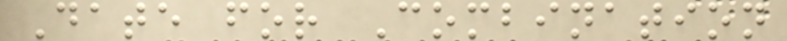Date for Combination
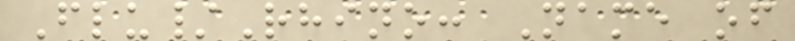Flu/Rhino: Name of
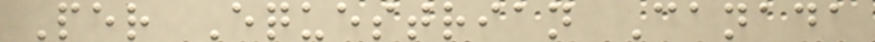Per Equestrian Canada
